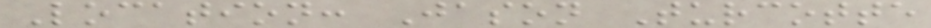Location: Jason Turcotte
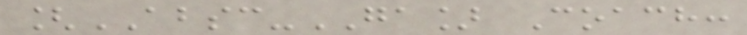[ABSC-GA] Coach:
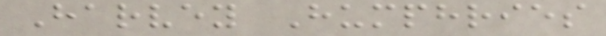Harvey Humphries
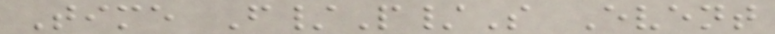Time F/P/S Event
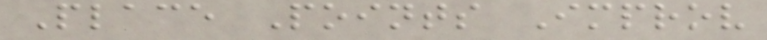Place Points Improv
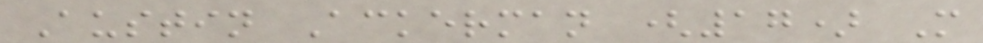Austin Ackerman (17) M
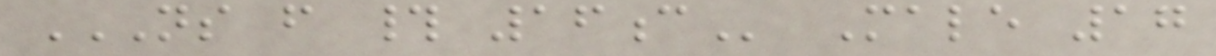NS F # 16C Male 17
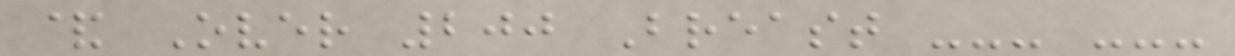& Over 200 Breast --- ---
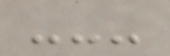---
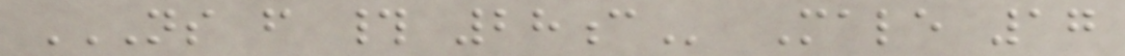NS F # 28C Male 17
